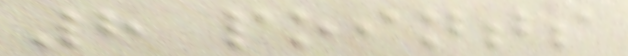8 points
